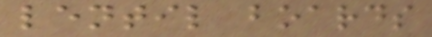lentil boards
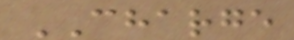CHARGE
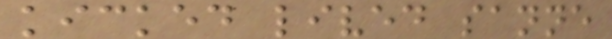kicked lived sanne
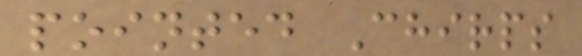pointed Chirps
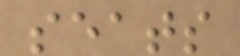seats
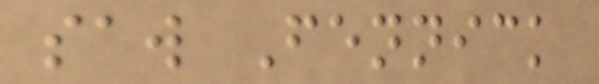saw Fennick
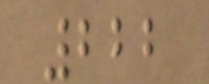222
